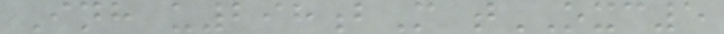Inh u298bM tOXC5
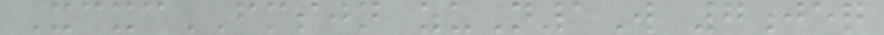XcxcFMSJN zuN1W 7jeq
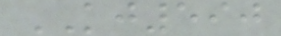KJ590
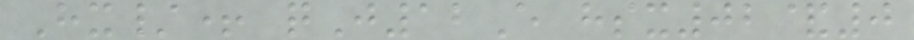Hx/+ qJ12E hsx02&0
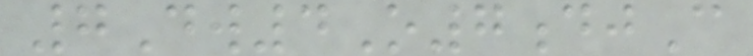7Dw4O7djC
